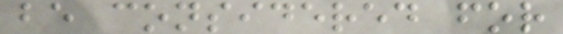be considered for
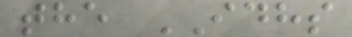the IDHS
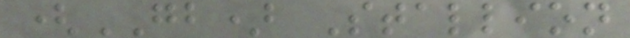(GB) Stallion
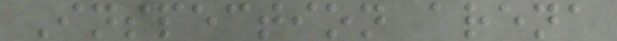Inspection arena
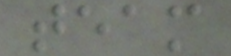team
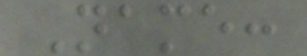Name:
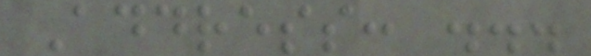Address: ...
